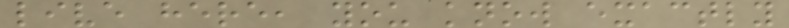live here, you know exactly
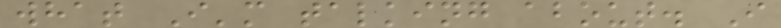what I'm talking about. I
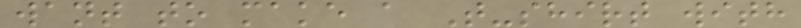want to make a T-shirt with
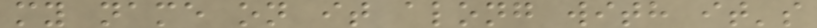my name on it along with it's
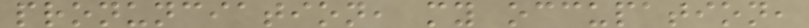pronunciation, my occupation,
